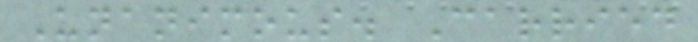Unanimous. Carried
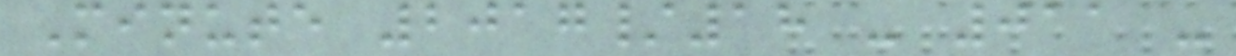Minute 2017/18 - 011 -
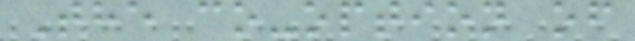The co-option of
